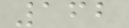162
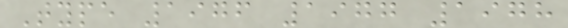Type 1976 1977 1978
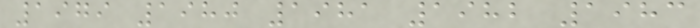1979 1980 1981 1982 1983
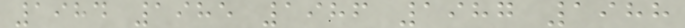1984 1985 1986 1987 1988
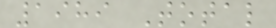1989 Total
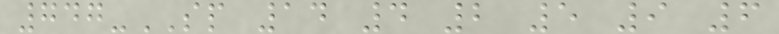747-SP 14 4 2 5 9 6
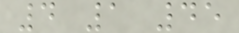4 1 45
